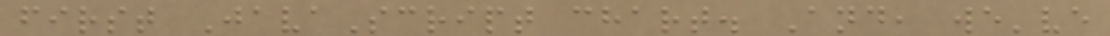first JavaScript chart. And, we've
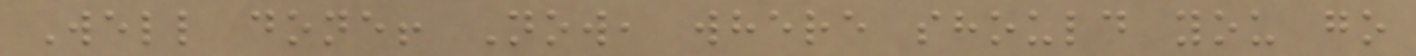Well done! Now, where should you go
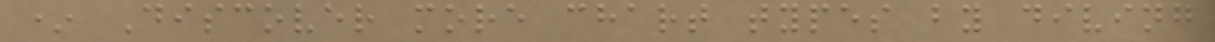* Discover more chart types by diving
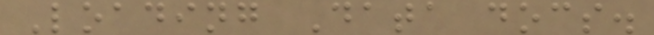Loading Data docs.
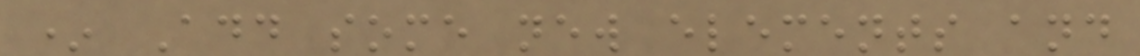* Add some new elements and
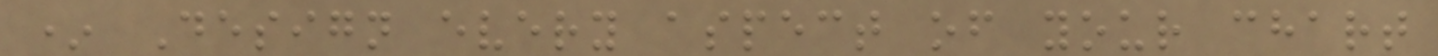* Design every aspect of your chart
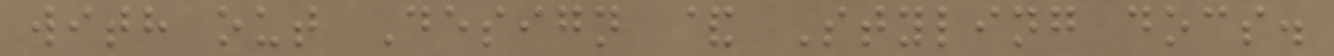with out Design & Styling docs.
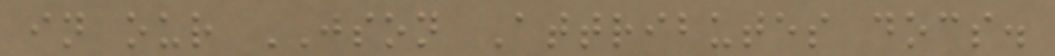in our JSON Attributes docs.
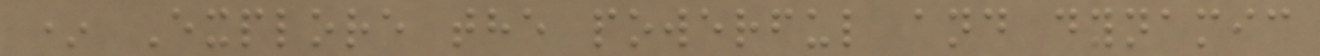* Explore the powerful and dynamic
